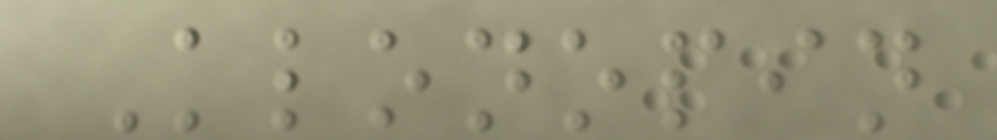Klonopin
